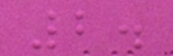2.
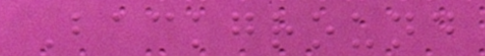Background
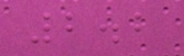2.2
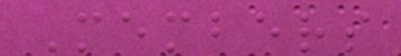Members
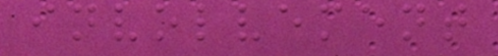involvement
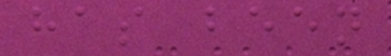has been
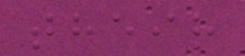their
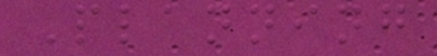Planning
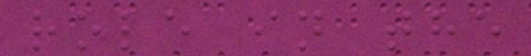role in the
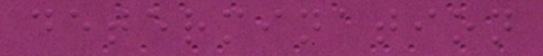determination
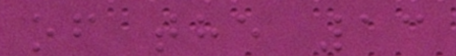of the 13
